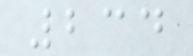234
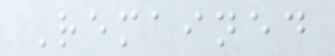Remained
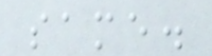same.
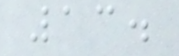13.
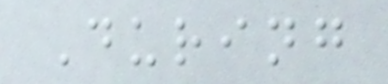During
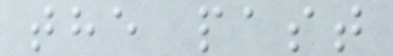the past
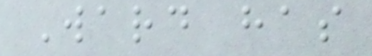Ward has
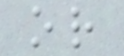or
